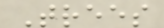Trees
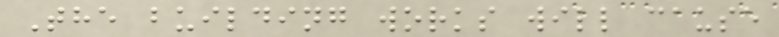The building works will cause
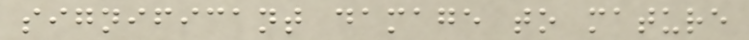significant damage to mature
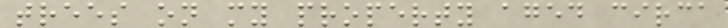trees on my property aged circa
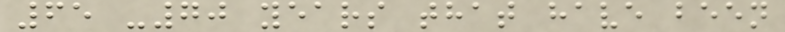65 -70 years that have been
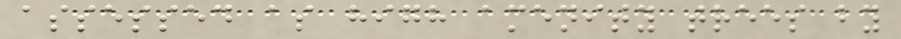assessed as high amenity trees by
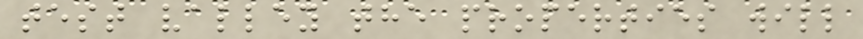test valley the properties will
